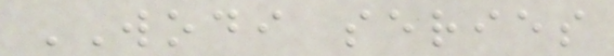WODI series
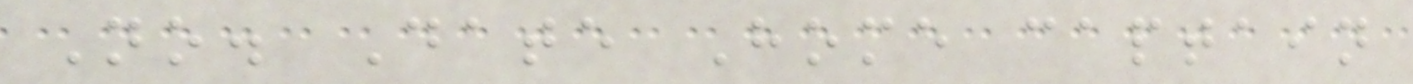No. Date Home captain
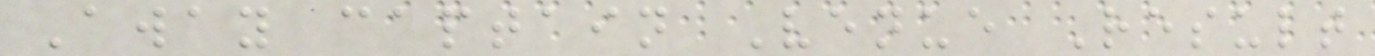Away captain Venue Result
